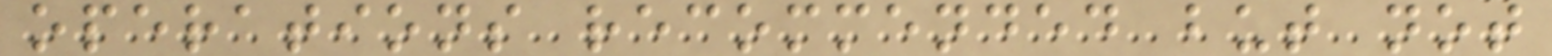operations recommended but not
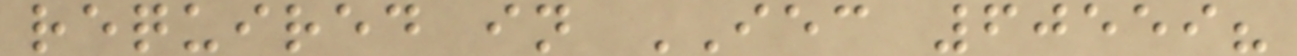required in IEC 60559?
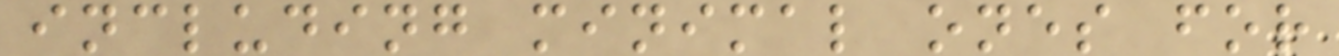including minimal ones for
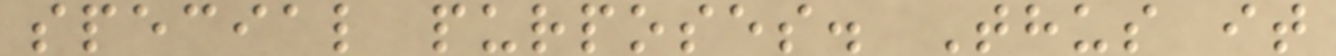special purposes. Thus it
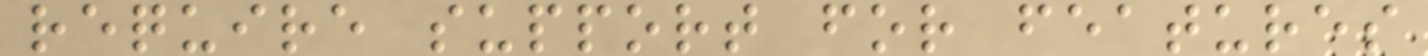require support for features
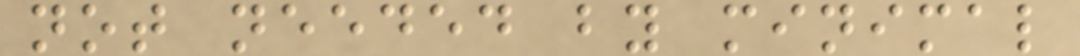not needed by minimal
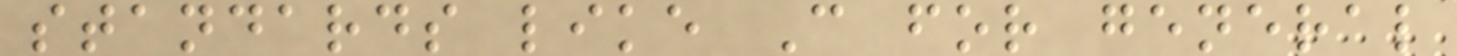standards like C for general
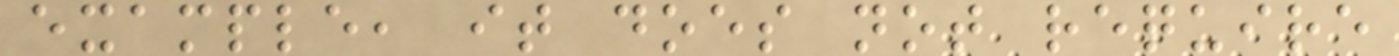example, it does not require
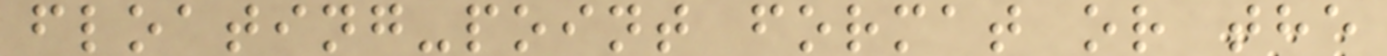floating-point format or the
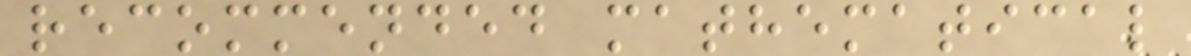recommended mathematical
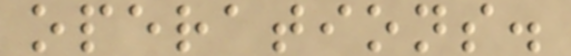operations.
